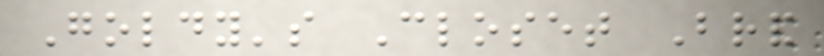Goldy's Closet Brand
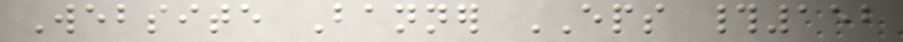Website Banner EPS #152
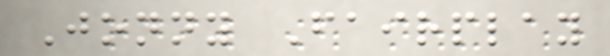Jonny Fairplay
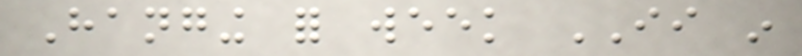Hanging for week II in
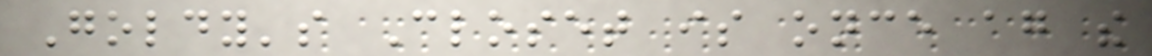Goldy's Closet is once again the
